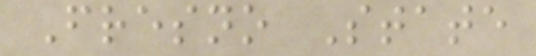Fresno State
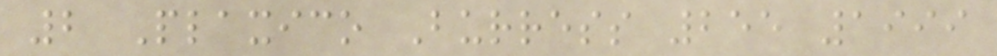2 Plaxico Burress 255 1999
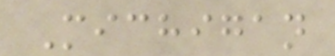Michigan
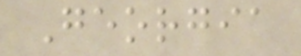Georgia
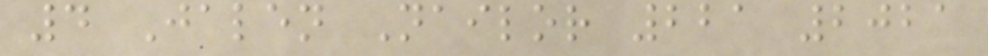4 Jalen Nailor 221 2021
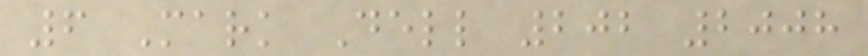6 Mark Dell 202 2008
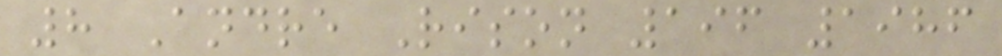8 Andre Rison 196 1986
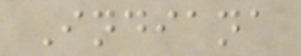Indiana
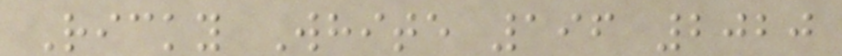Ricky White 196 2020
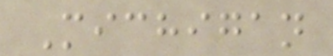Michigan
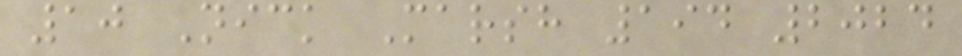10 Nick Marsh 194 2024
